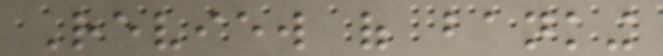Review of banking
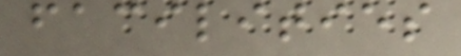facilities
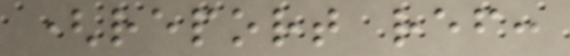(report ref:
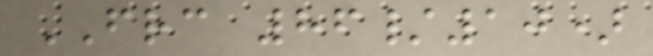FRC 86/10)
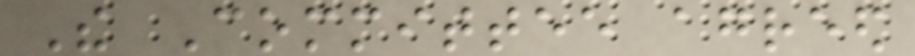The Committee agreed
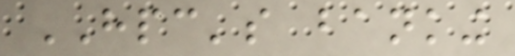HPC's banking
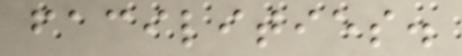facilities.
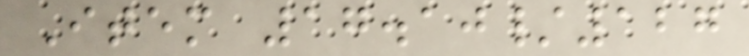Item 17.10/127
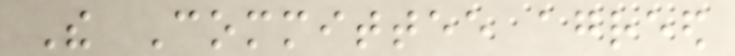The Committee agreed
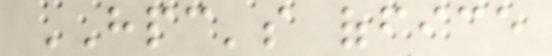HPC's office
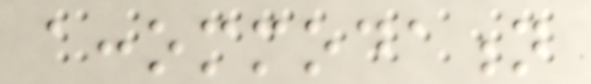accommodation
